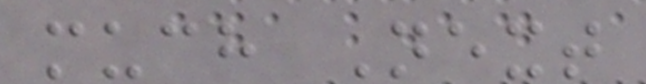much Next
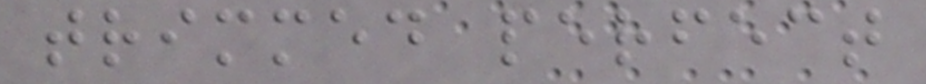trimmed perfect
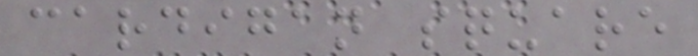cardigan square
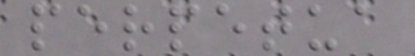perpetua
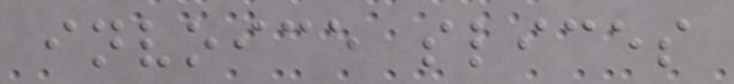invoice slices
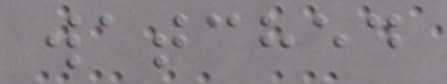watched
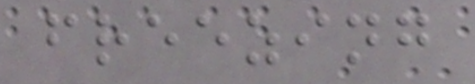freezing
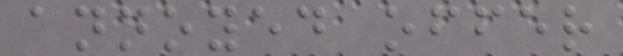annoyed offer
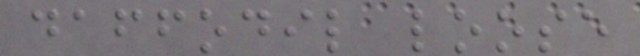daffodil loose
